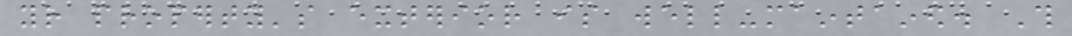your property's exterior is well-maintained. This
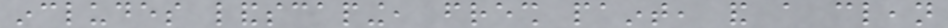includes landscaping, fresh paint, and a clean
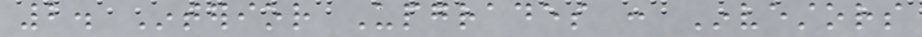2. Interior Upgrades : Investors
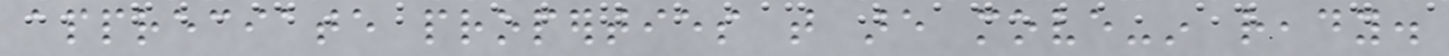appreciate properties that are move-in ready.
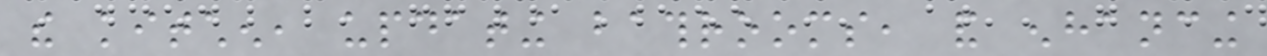the kitchen, updating bathrooms, and enhancing
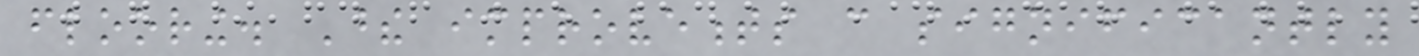flooring. These improvements can significantly
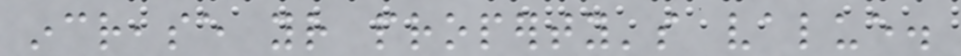increase your property's value.
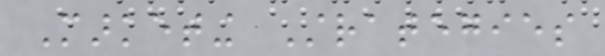Marketing Strategies
